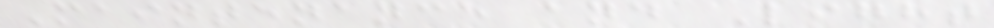Maintenance and Light
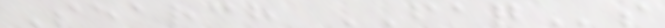Search FAQs
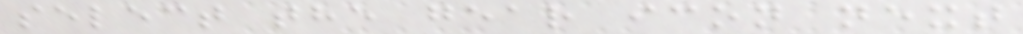select the gear icon next
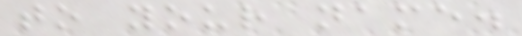to your name.
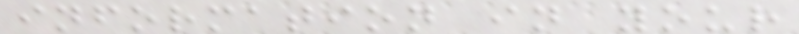information in your
